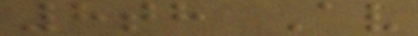8th Av
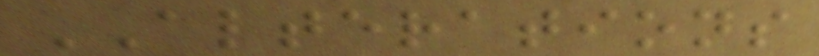ALTERATIONS
